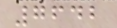7642
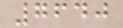7640
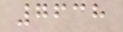7638
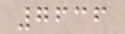7636
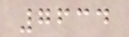7634
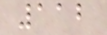112
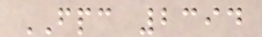FPC 2394
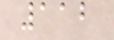112
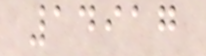14917
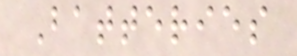Batteries
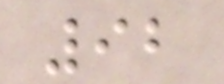92
